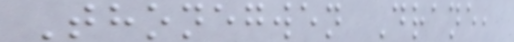Thonegwen Drane,
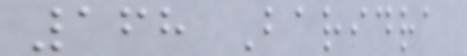168 Baridra
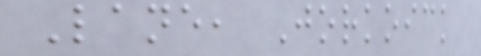Lane, Jorkoick
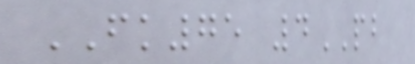FK75 4PB
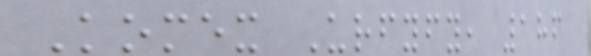Komex Urfyfy, 186
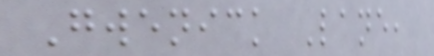Gwenick Lane,
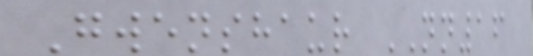Gwenshaur NN16
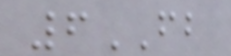6FB
